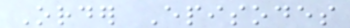Order Episodes
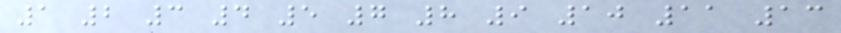1 2 3 4 5 7 8 9 10 11 13
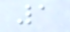1
